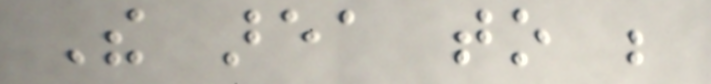The area to be
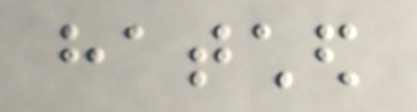hatched
